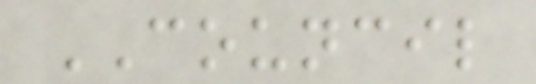COUNCIL
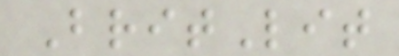BritLit
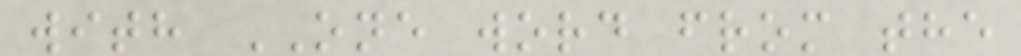with ONE word from the
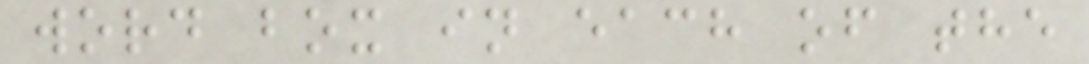word box in each of the
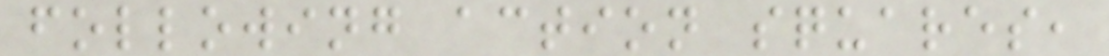following action squares,
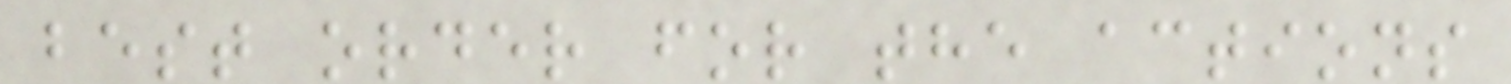best order for the actions
